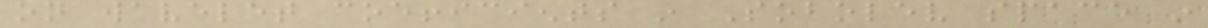on wavelet coefficients in Sobolev space in
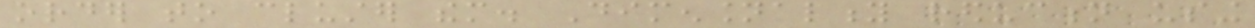order to cluster them. Dimensionality reduction using
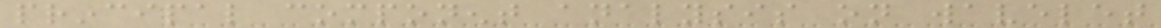principal component analysis on wavelet
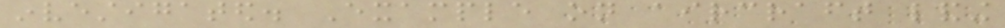investigated. Example on aircraft landing
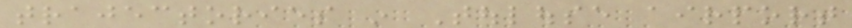trajectories in Toulouse airport
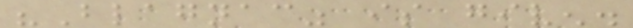"Blagnac" is given.
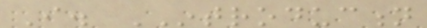I. INTRODUCTION
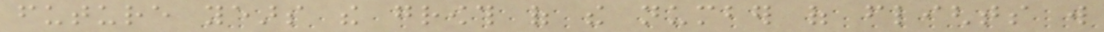future years the growth of the number of flights will
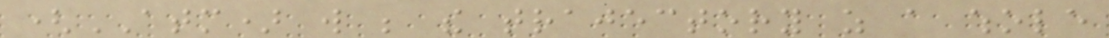(ATM) will be the trajectory as a whole
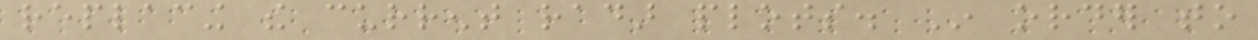replacing the current radar plots. In order to
